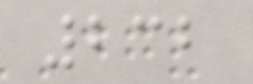232
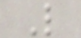L
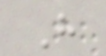H
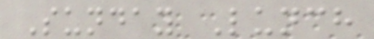Sunday Lunch
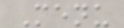Menu
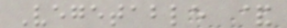Vegetable &
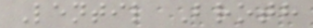Lentil Broth
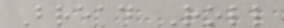Bread Roll
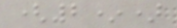(2*)
